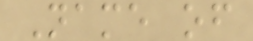Name of
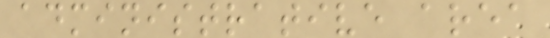administrative area
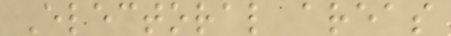Electoral areas
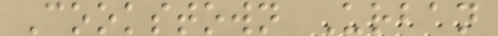Cookstown Urban
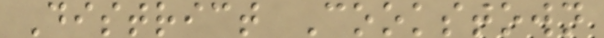District Cookstown
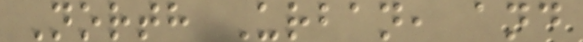North Urban, and
